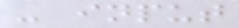- input
